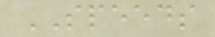SPEEDS
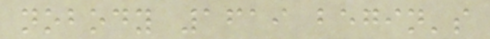nobody 1619 begin's
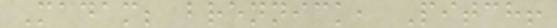Madam; brennick, Pitch!
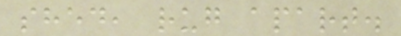shed, rug apart.
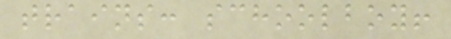trains: schoolboy!
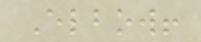Elbow!
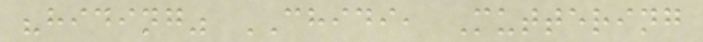"hiding" CHIDI, Muttering
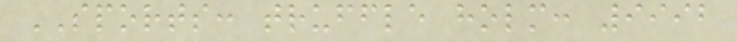SPORTS: truffle holm: 9992
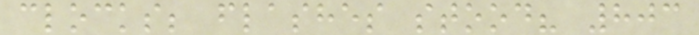clocks; flashes stood? 803
